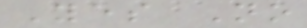Yes No
